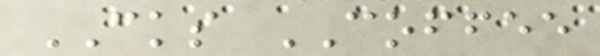CKS COFFEE
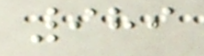989
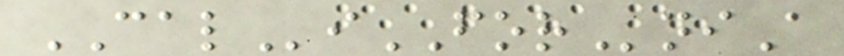CALiFORniA
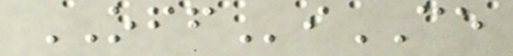OFFiCE
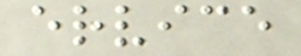ervice
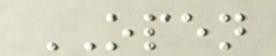OPEN
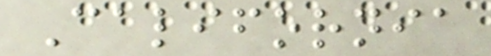California
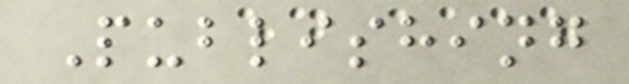Publishing
